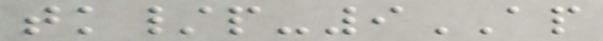tk/p-9AP
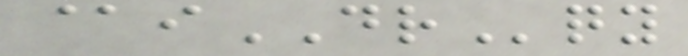@iDRqy
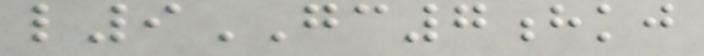l9GC7hkj
